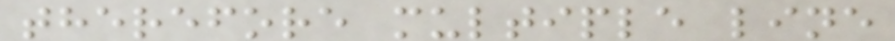therefore multiple line
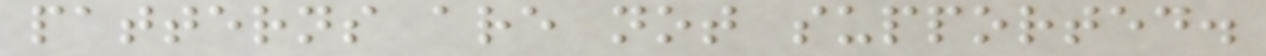patterns are not supported.
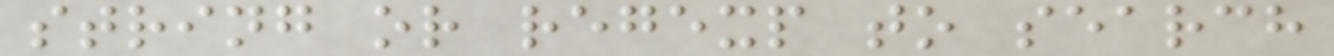string or regexp to search
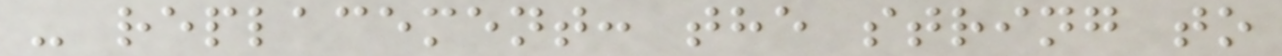- replacement: the string to
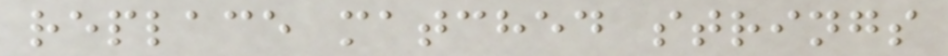replace matched strings
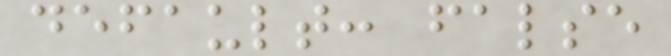default: false
